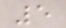5
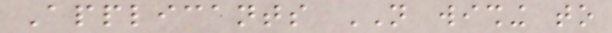Applicants NOT wishing to
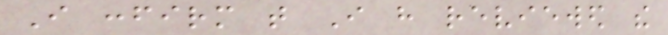I confirm that I have reviewed the
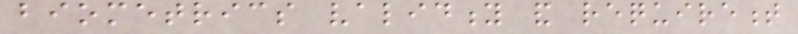biometrics validity and requirement
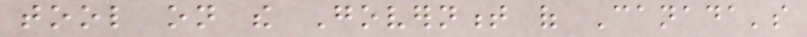tool on the Government of Canada's
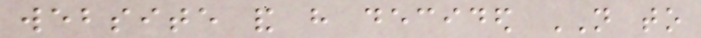website and have decided NOT to
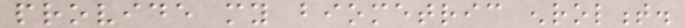provide my biometric enrolment.
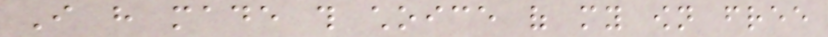I have made this choice of my own free
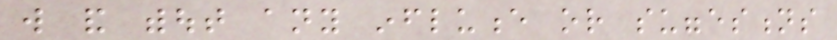will and without any influence or suggestions
